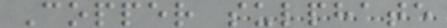Copper sulphate
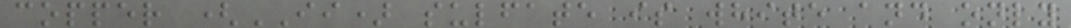copper (II) sulfate is white and only
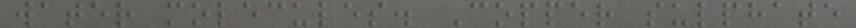water molecules. Copper sulphate
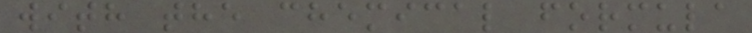with the chemical formula
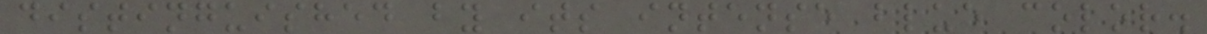distinguished by its intense blue color.
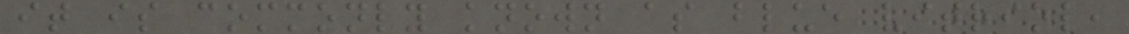it is commonly known as blue vitriol,
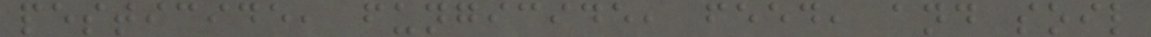pesticide, fungicide, feed, and soil
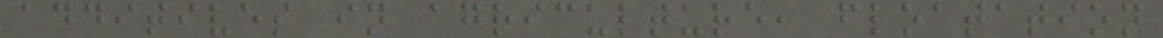additives in agriculture, floatation
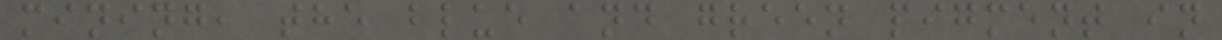mining, the blue and green pigment in
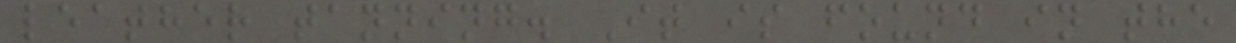leather tanning. It is found in the
